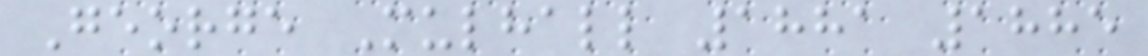George Mulhall 1881 1885
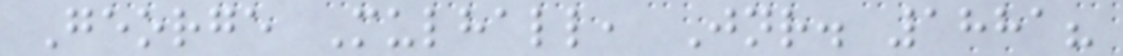George Mulhall, Jnr. 1881?
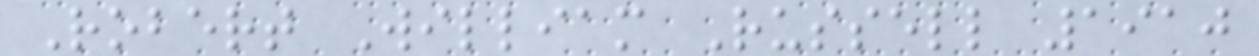Robert William Russell 1910
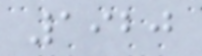1920
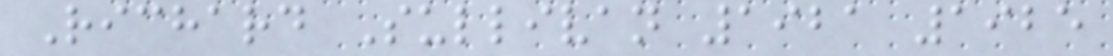Richard Sullivan 1921 1925
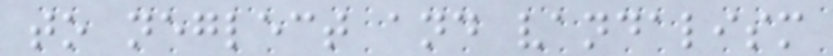to neglect and vandalism
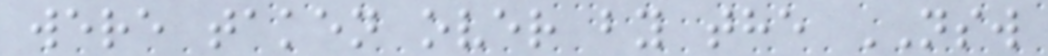were taken over by the NSW
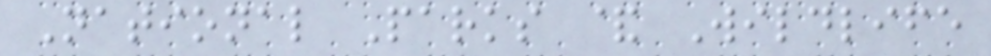National Parks & Wildlife
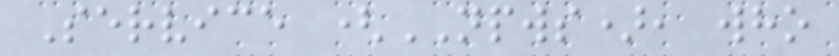Service (NPWS), who
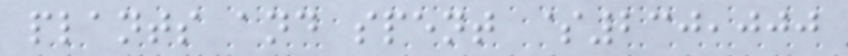plants and spent $230,000
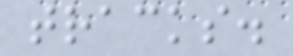tracks.
